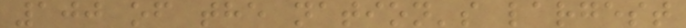100 of the nation's largest
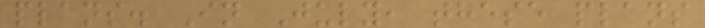plans. In July, these plans
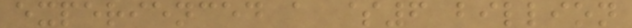experienced a $6 billion
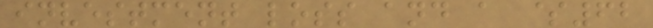investment loss and a $62
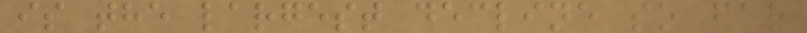is the largest decline so far
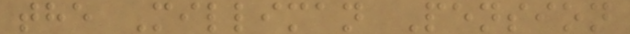the Milliman Pension
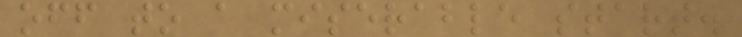off to a miserable start.
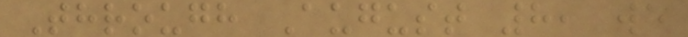Through August 8, we
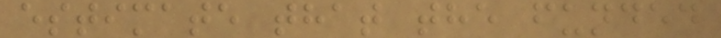estimate that the funded
